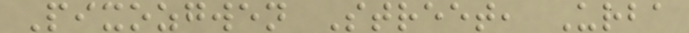Pixozgwen Street, Urba
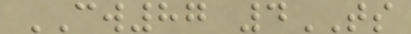CW87 4TS
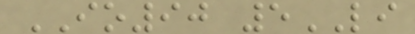IO90 5LI
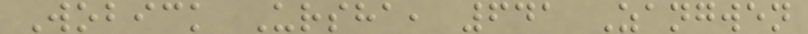Wobick Ursha, 641 Zangwen
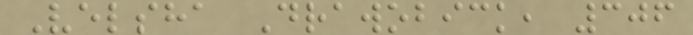Velsha Drawobick, 306
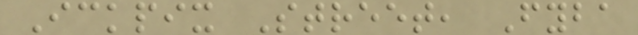Ickpix Street, Fyba
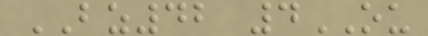BZ42 4OU
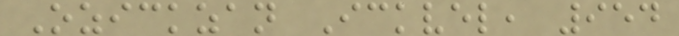Ozickzan Ickvel, 954
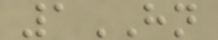1HN
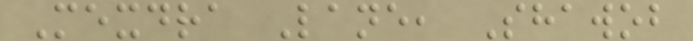Mexdra Lane, Shawob
